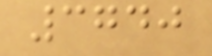3740
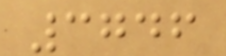3746
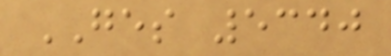GES 5340
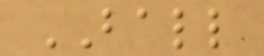BALL
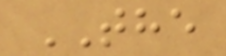THE
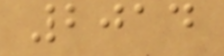2014
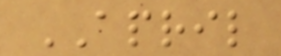APRIL
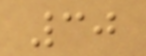30
